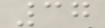37
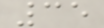35
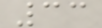33
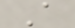A
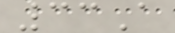33A
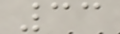33
